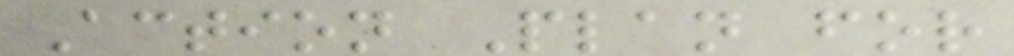Action Plan for
